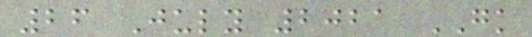26 July 2021 GK
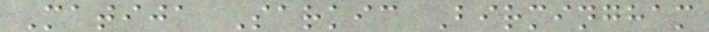Matija Sarkic Birmingham
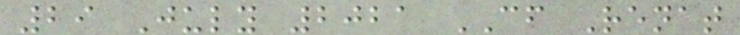29 July 2021 CF Renat
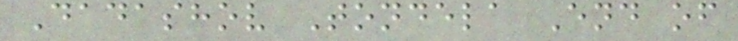Dadashov Tondela End of
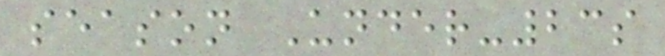season Under-23s
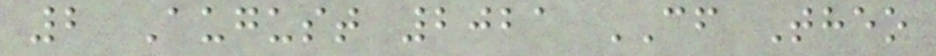2 August 2021 CF Theo
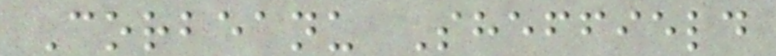Corbeanu Sheffield
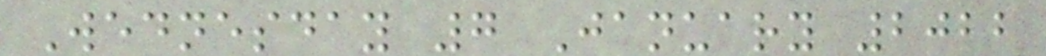Wednesday 7 January 2022
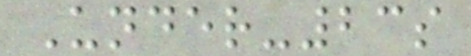Under-23s
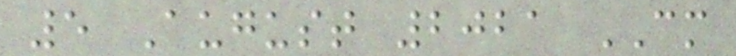5 August 2021 CM
